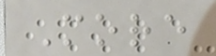More
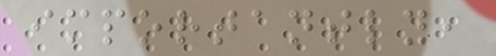importantly,
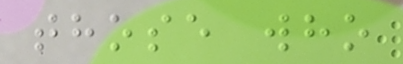those who
